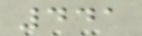441
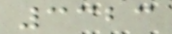3323
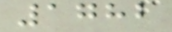1782
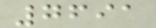7691
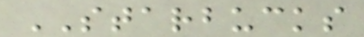STARBUCKS
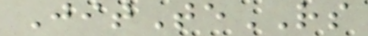JitTeRS
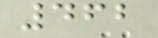462
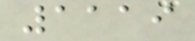1119
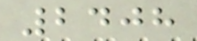2408
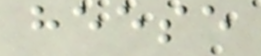heese
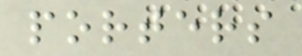porters
